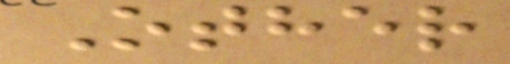Other
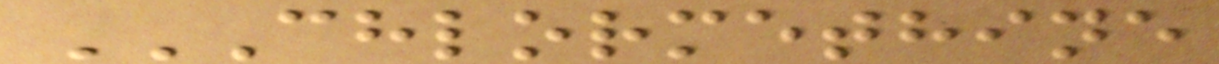CHLORMETHINE
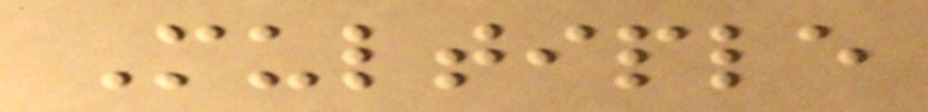Multiple
